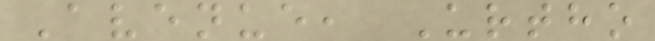Avenue, Urtho
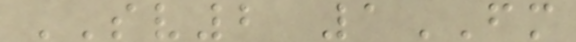SV2 1FM
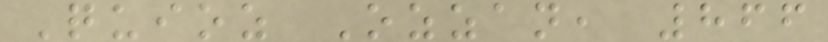Quioz Ozzan, 866
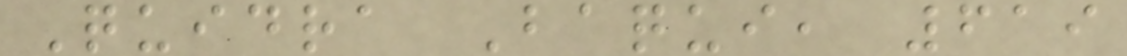Quidra Baqui, 619
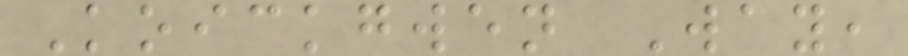Koickgwen Way,
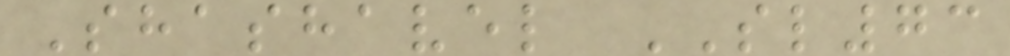Shashavel SL73
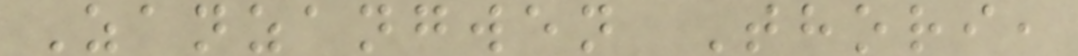Zanzangwen Thori,
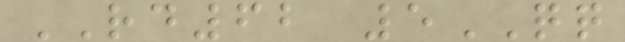RD62 5QQ
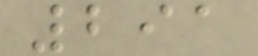291
